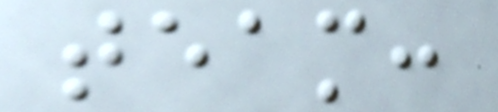team:
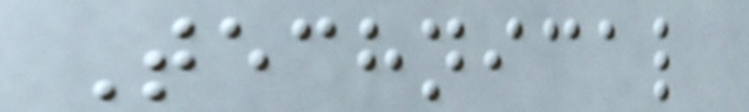Technical
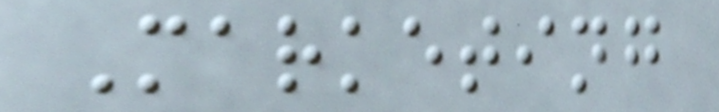Marketing
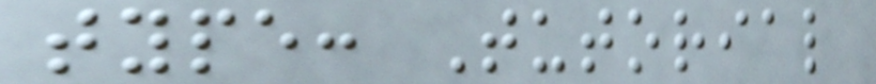type: Tutorial
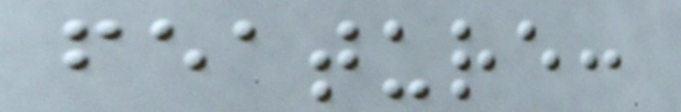feature:
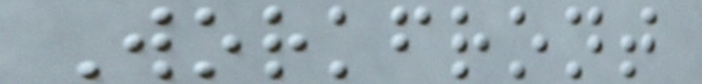Workfront
